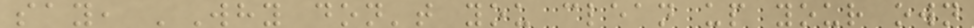say, 'Why don't you clean up your own
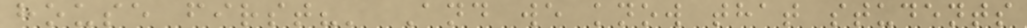house first?' And we know that students
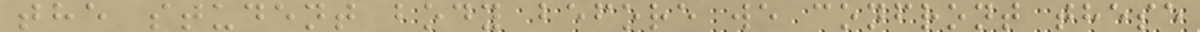the student body before we confront these
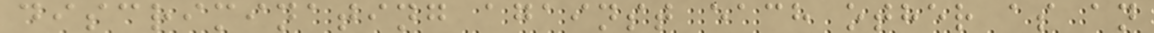discriminating against each other as an
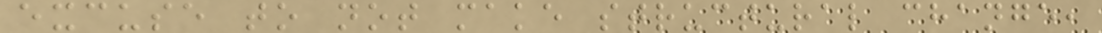excuse to not make structural change,
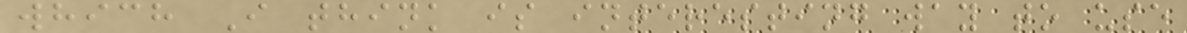which I think is interesting way to use
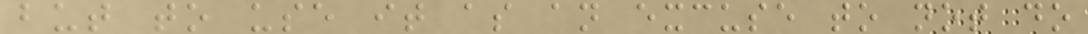but to use it as an excuse to not do
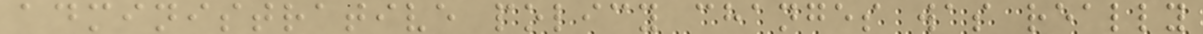administrative policy changes was really
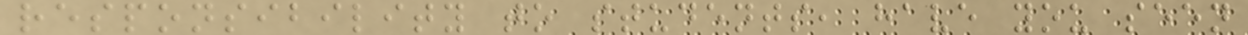responsibility to students, have you seen
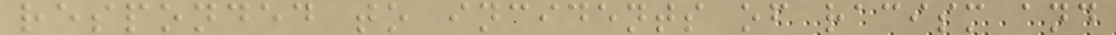responded to incidents of racism and
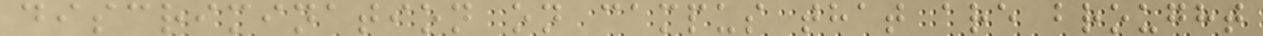discrimination on campus that are brought
